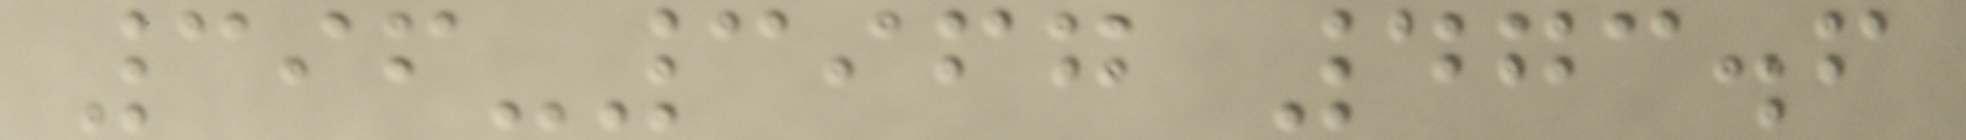396-3967 473.6
